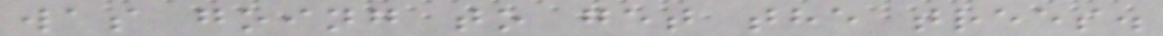was going to get the trees.
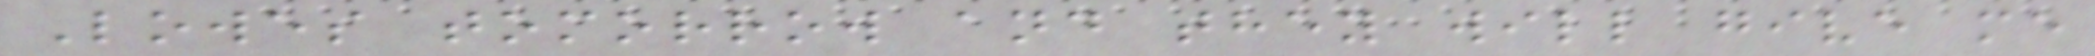Lowes tomorrow and they will give me
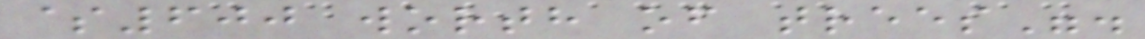$600 worth of trees".
